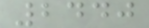2440
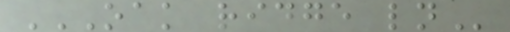OAK RIDGE LN
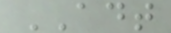ADT
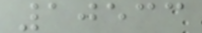10533
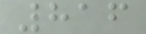816
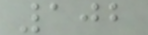102
